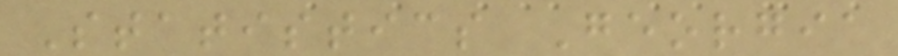Statistics Georgia
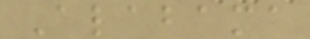Alabama
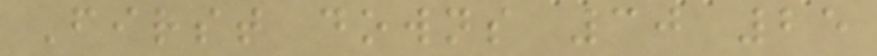First downs 30 25
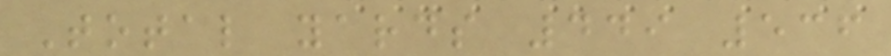Total yards 449 536
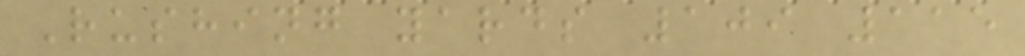Rushing yards 109 115
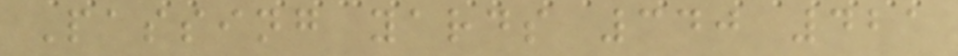Passing yards 340 421
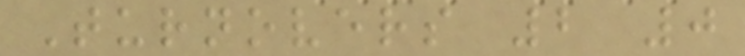Turnovers 2 0
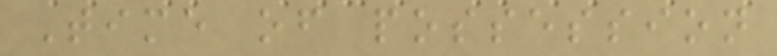Time of possession
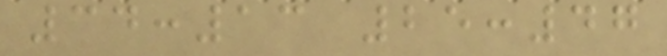34:13 25:47
